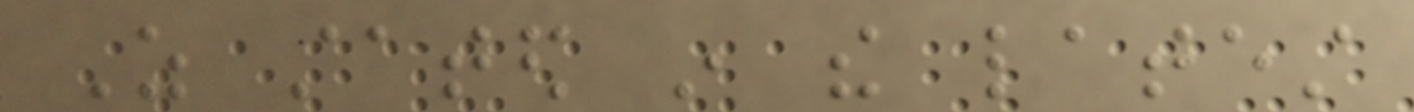As stated in the latest
